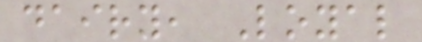dairy, Loyal
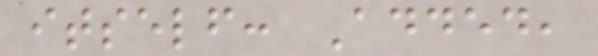itself: Added,
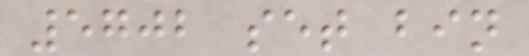5702 set bin
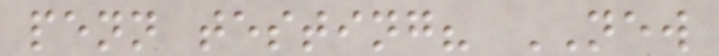penn testing? NEW
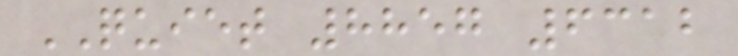QUIET 8857 6312
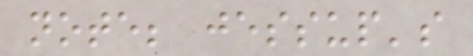note; jessup's
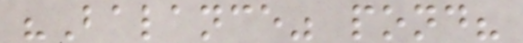"Balance" pond?
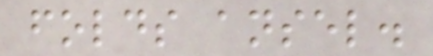folds ansel.
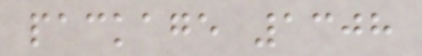package 1308
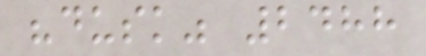"dusk" 2488
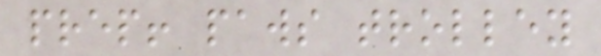prep! paws trolley
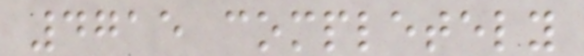4715 completely
